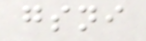gsni
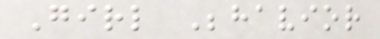Girl Behavior
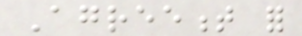Agreement for
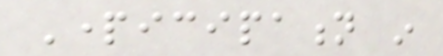Participation in
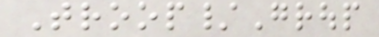Troop/Group
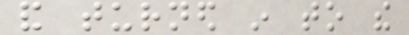and turned in to the
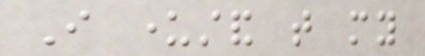I understand that my
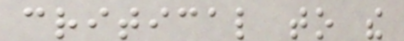critical to the
